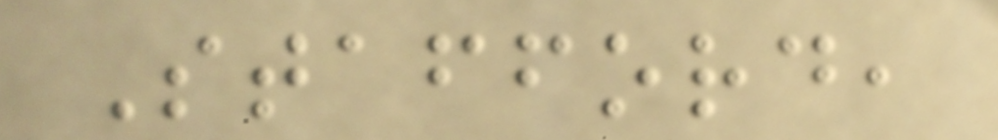Stafford,
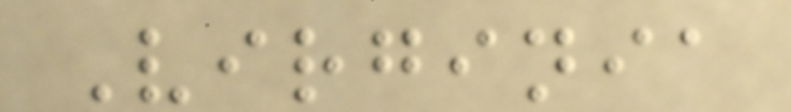Virginia
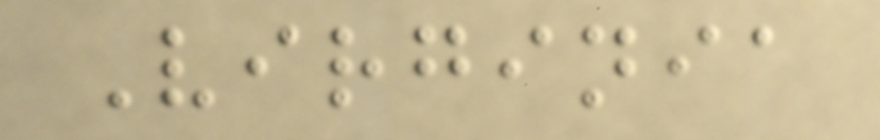Virginia
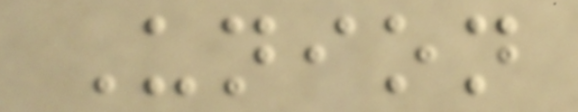Union
